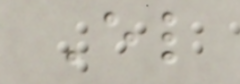El
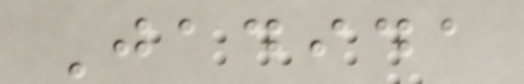Jadida
